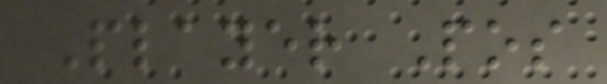Player Pos
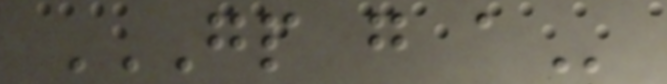GP G A
